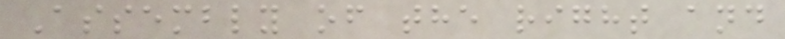Assembly of the right and
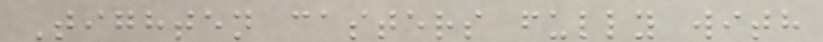Tighten casters fully with
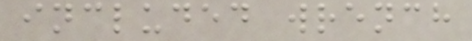included wrench
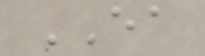EA
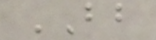BB
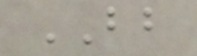BB
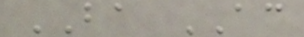BA AC
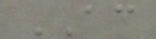AC
